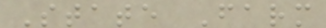State Farm
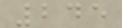245
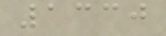1330
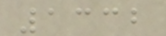1332
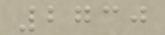2730
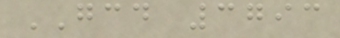GCD 3793
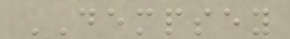DEMPSEY
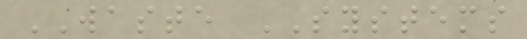WASTE SYSTEMS
